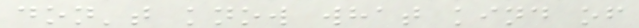don't know what kind of
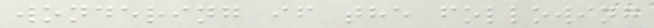wondering if the following
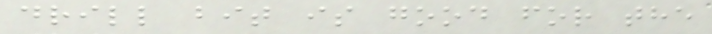drill bit is good for the
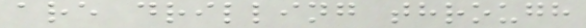are drilling through
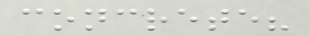concrete?
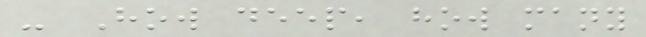- How deep, how many
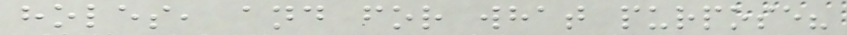holes, and for what purpose?
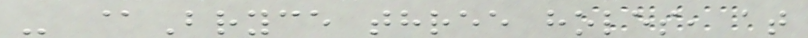- @Bryce three holes, at
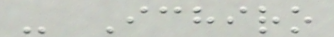- Ichiro
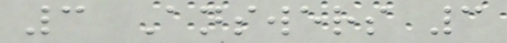3 Answers 3
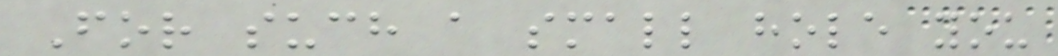For such a small hole you
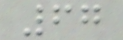67
